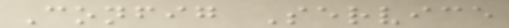Config Service
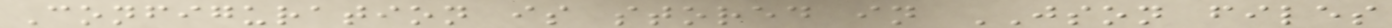Configuration is stored in JSON files
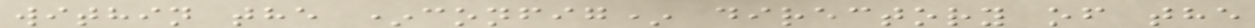within the *config* directory of the
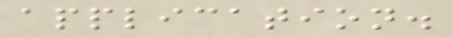application.
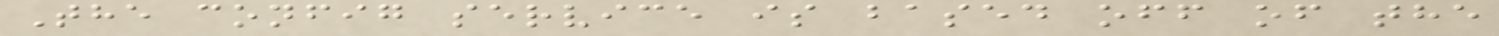The config service is based off of the
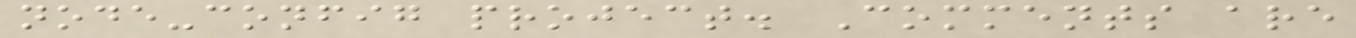node-config project. Comments are
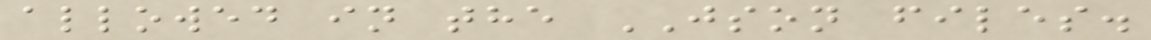allowed in the JSON files.
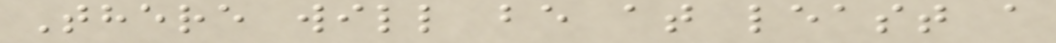There will be at least a
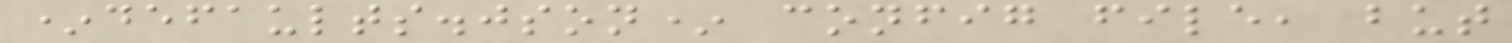*defaults.json* config file, but
